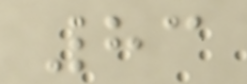83
